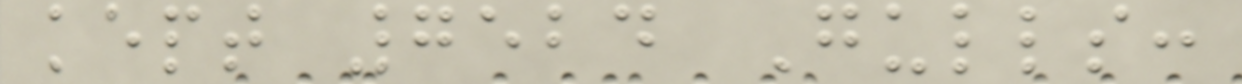kept 7524 Gulls:
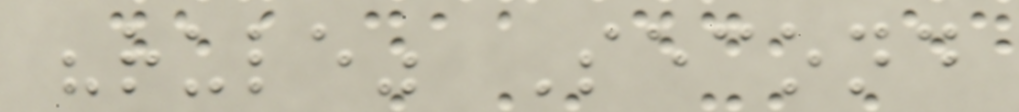"rule" Second
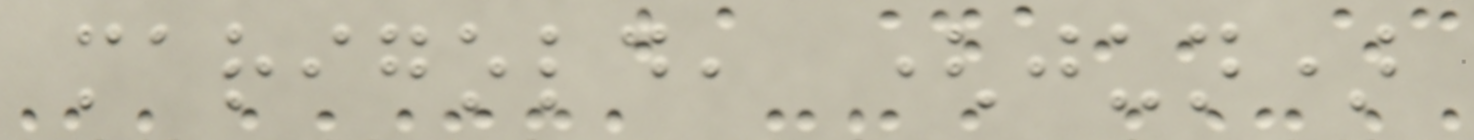marigold, (jun)
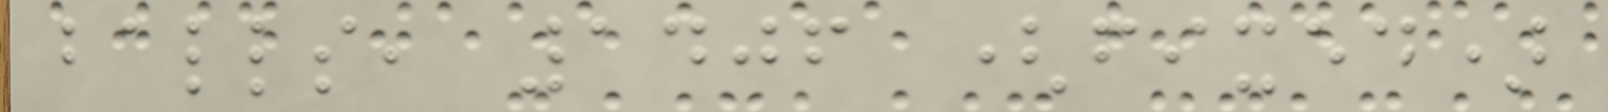balls, 1406 (fixed)
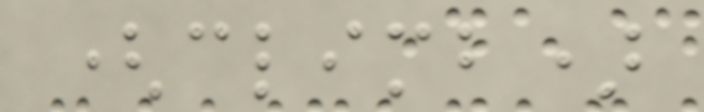(climb)
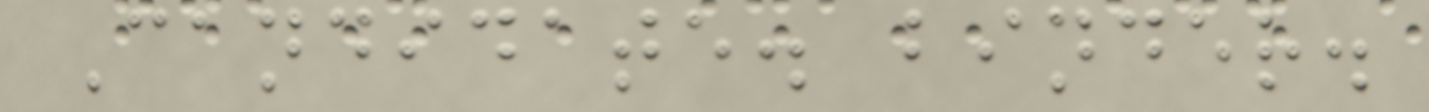Candidate. binder.
